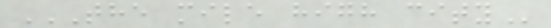THE MILE HIGH CITY
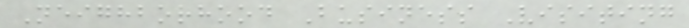Neighborhood Business Visiting
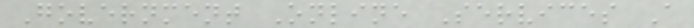Government Online Services A
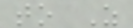to Z
